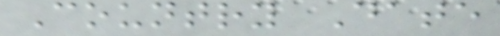Country Date
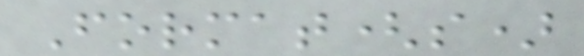Format(s)
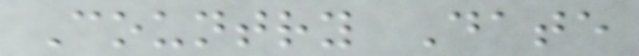Country Date
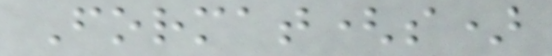Format(s)
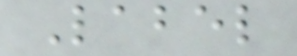Label
